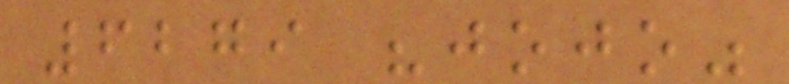6279 "jojo"
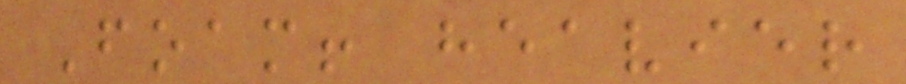Foam! heavier
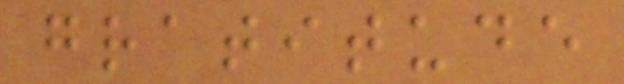gratitude
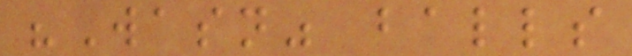"Wasn" balls
